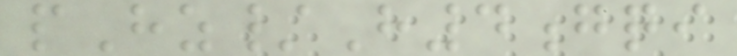pHz/H4gqi
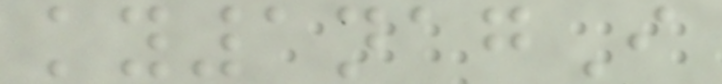ky1nagI
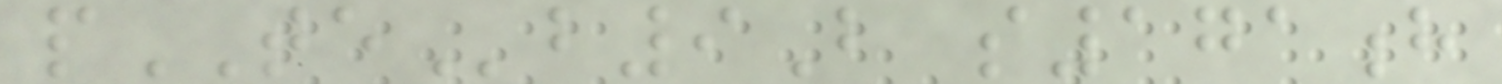pTEb9B s171h
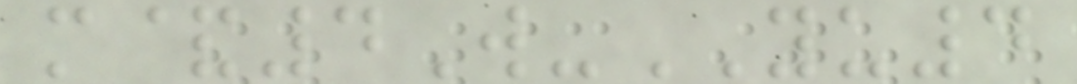m&4W-YU4
